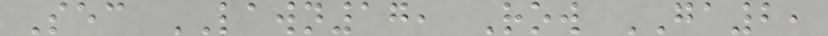Sec LAWN17, Row GA2,
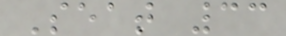Seat 33
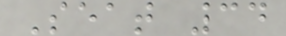Seat 34
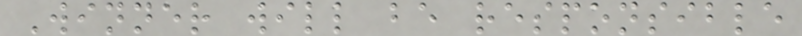Winner will be responsible
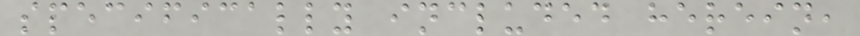specifically included herein,
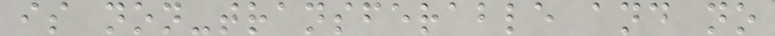is non-transferable and no
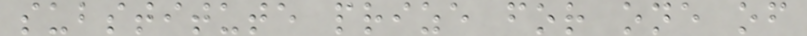substitute prize for one of
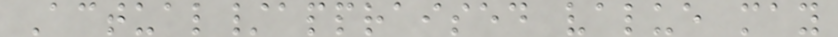Actual/appraised value may
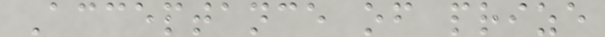Acceptance of prize
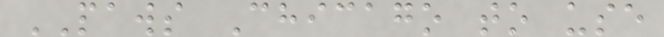PAWS Chicago to use
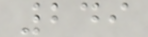249
